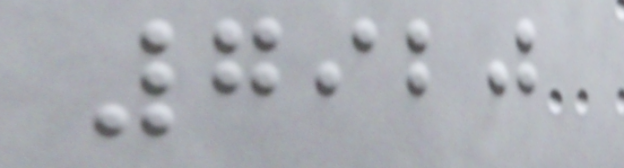7920
